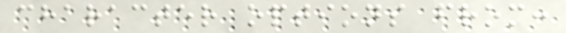character options from:
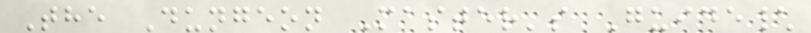The Dungeon Master's Guide\
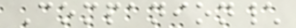Companion\
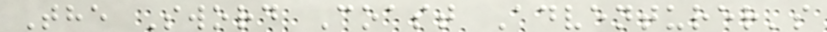The Sword Coast Adventurer's
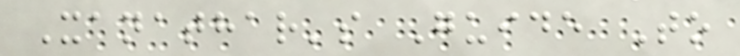Xanathar's Guide To
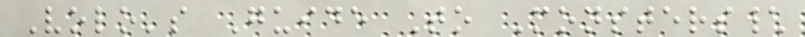Volo's Guide To Monsters\
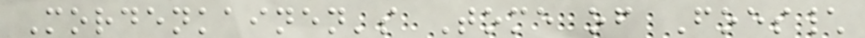Mordenkainen's Tome of Foes\
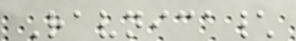Ravnica\
